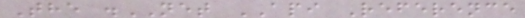The .NET API Reference
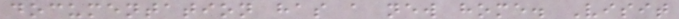documentation has a new home. Visit
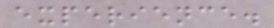experience.
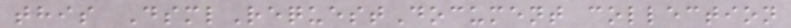this DsmlRequestDocument collection
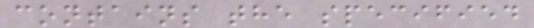contains the specified
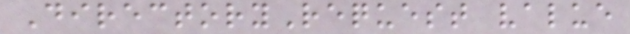DirectoryRequest value
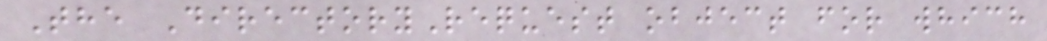The DirectoryRequest object for which
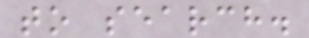to search.
